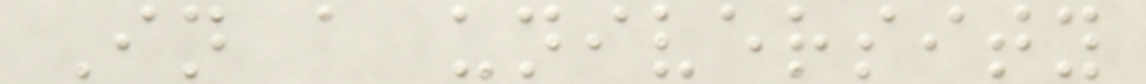In a university
